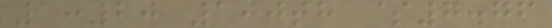1:20 100th $7.76
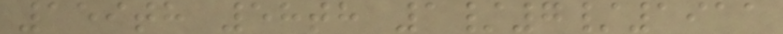159th 58th 1/7/1911
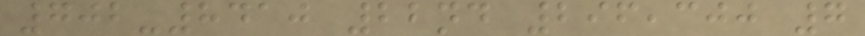702-8410 22nd 296,300 7
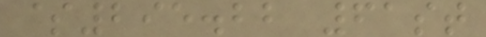$295.22 61st
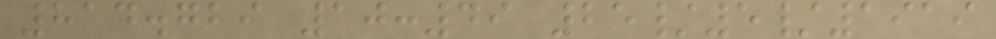814.729 10:49 25/5/1919
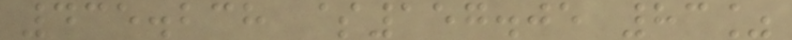435.238 $157.05 83%
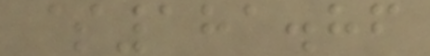$181.86
